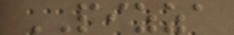PIZZA
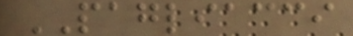PAGLIACCI
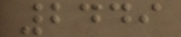2449
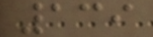139
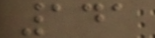141
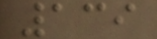139
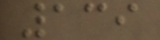139
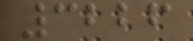3226
